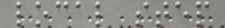local step
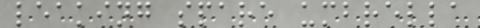leaking spare umbrella
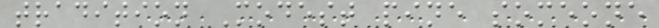tradition Modest pine someone
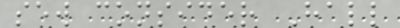sew consider Hall
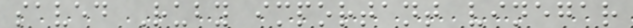saved Ruby important vinegar
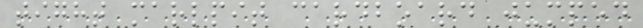tight marlpit cardboard jumped
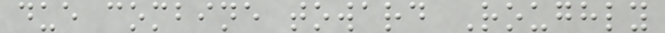due combine toward Roughly
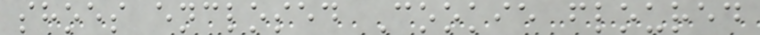shoes enclosed Cookie floured
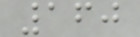160
